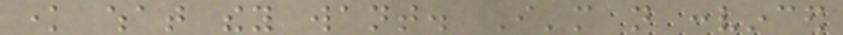know what they want. I'm not convinced
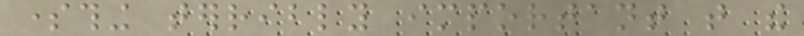something terribly important that the
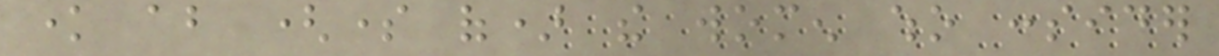know about (some of) the women who consider
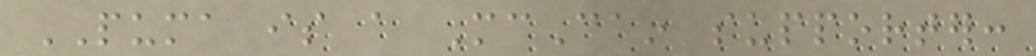PUMA is a McCain supporter:
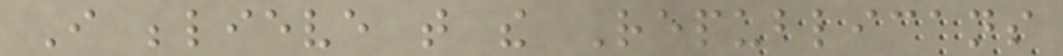I believe that the Republicans
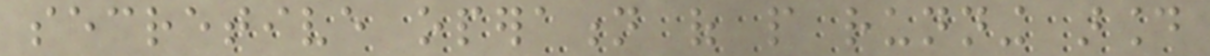secretive operation of people running around
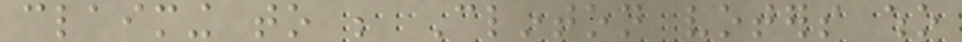claiming to be Clinton voters who
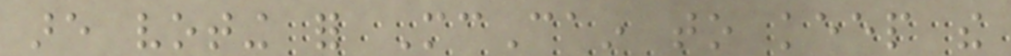are voting for McCain to keep the
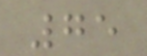75
